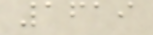1619
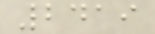2419
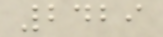2429
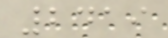2419
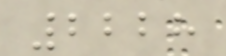2228
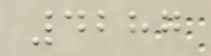4287
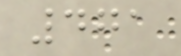471
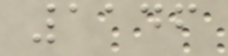1146
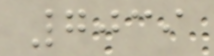7039
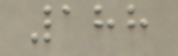188
